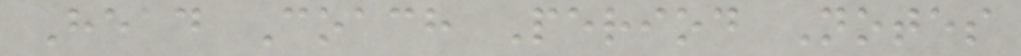Head Coach Period Notes
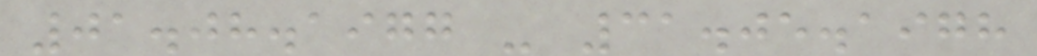01.08.1977 - 31.05.1978
